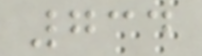734
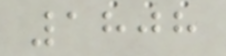1808
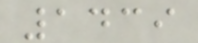1439
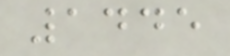1445
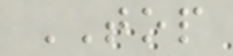TOP
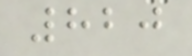820
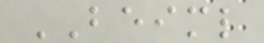BEIML
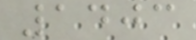1403
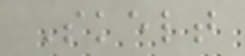Skelt
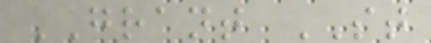GRANT ST
